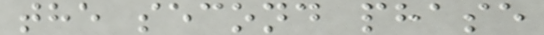the second phase
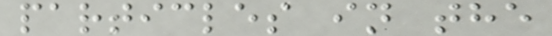particles in the
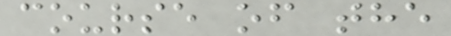course of the
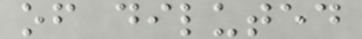of diluted
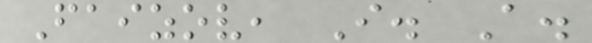Faizov, I. A.
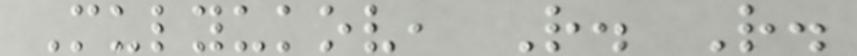Mulyukov, R. R.
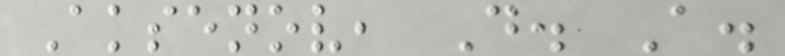Aksenov, D. A.
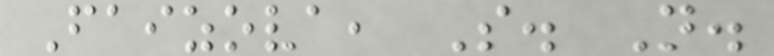Faizova, S. N.
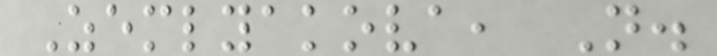Zemlyakova, N.
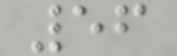56
